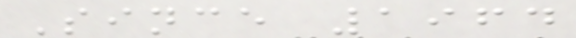Since 1964
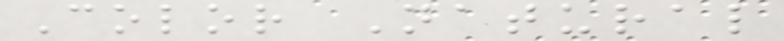Color Natural
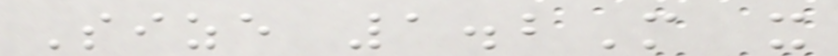Size 1.2M x
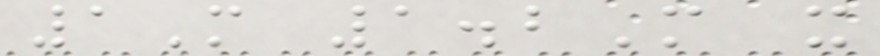1M 1.2M x
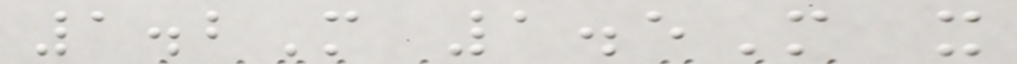1.2M 1.5M x
